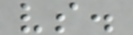vs.
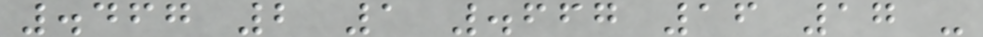.467 2 1 .667 16 17 -
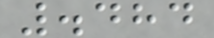.484
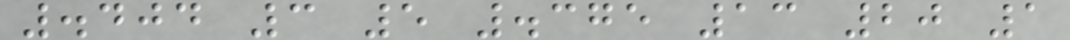.404 3 5 .375 13 20 1
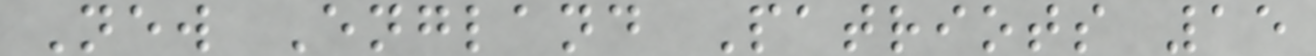New England Patriots 15
